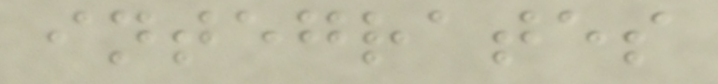integrates
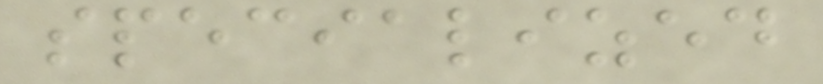specialized
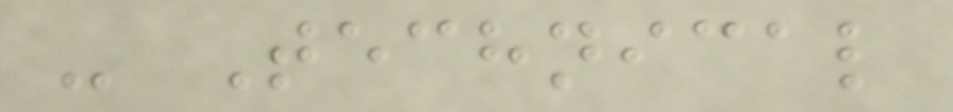- Technical
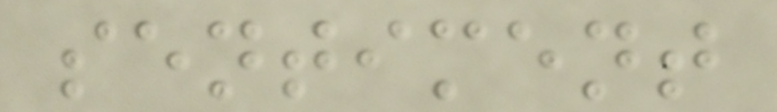sentiment
